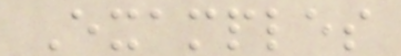Examples
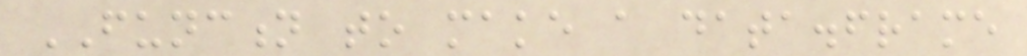FUNCTION to make a data.frame
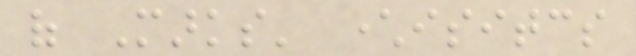of Marks' characterisitcs
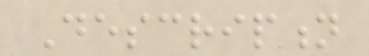Description
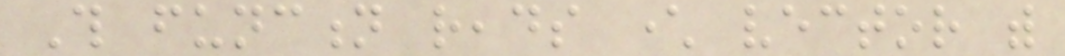This function reads character vector with
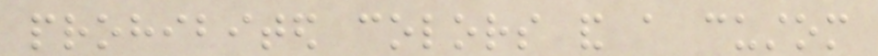prohibited colors and a custom
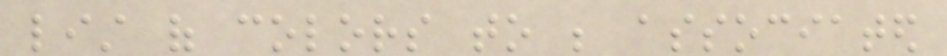list of colors to be associated
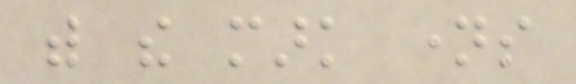with the mark names
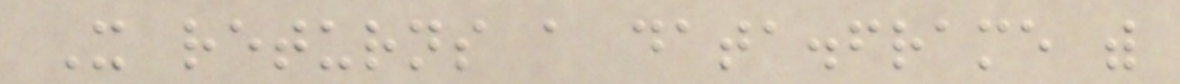It returns a data.frame with
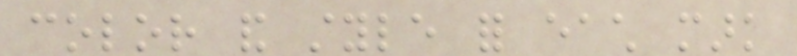color and style for each mark
